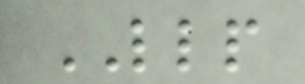LLP
